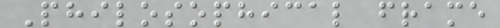Philosophical frame
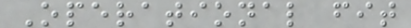Operational fit
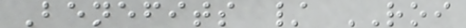Benefits / ROI
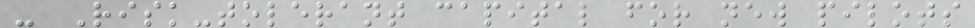- Risk-tolerant capital for new pilots
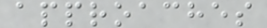approaches
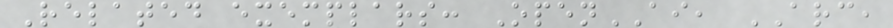Related exemplars: OpenAI, ARC,
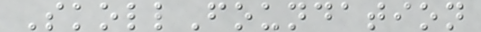SkollFoundation
